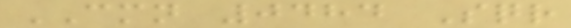CMN 0484 Sqr
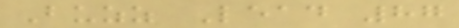Buzz Lead 87
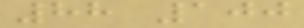88 100
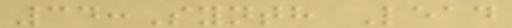34:Synth Lead
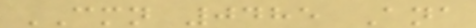CMN 0485 Ana
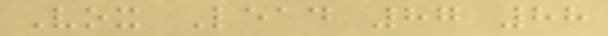Vox Lead 87 88
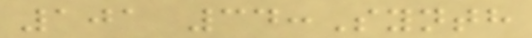101 34:Synth
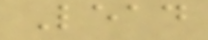Lead
